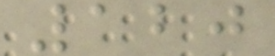120
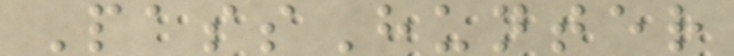PassHunter
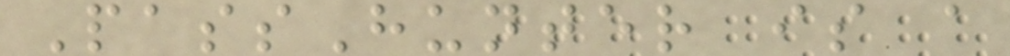PassHunter is a
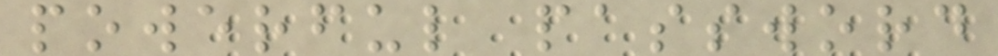powerful password
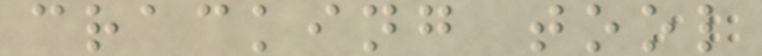cracking tool
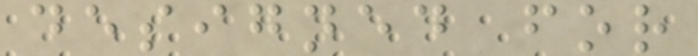designed for
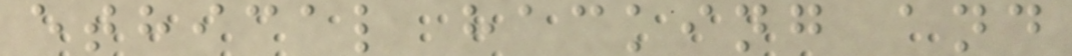ethical hacking and
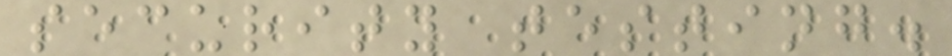security testing.
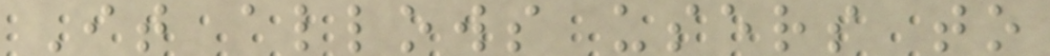It allows users to
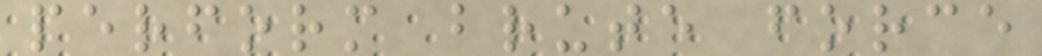perform brute force
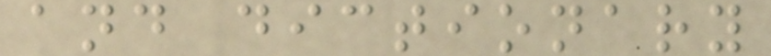and dictionary
